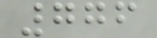776
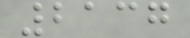2137
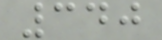340
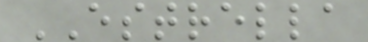ESTRELLA
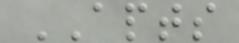APTS
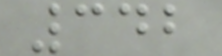342
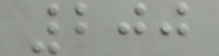200
